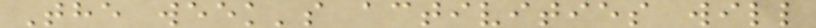The week's activities will
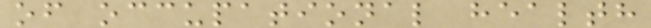of occupational health
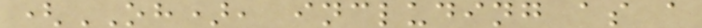(OH), including as a
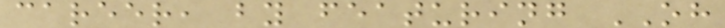career, by featuring OH
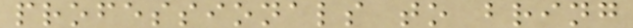professionals to bring
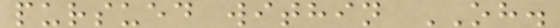pursued within OH.
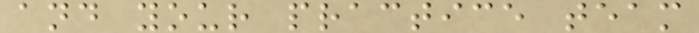and your practice team
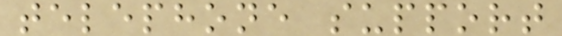telephone support
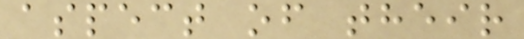aspect of their
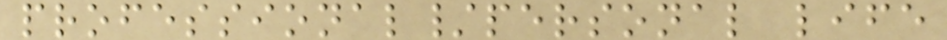professional/personal life
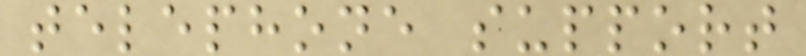telephone support
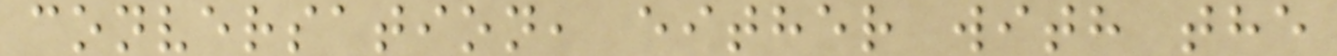conversation, either with the
